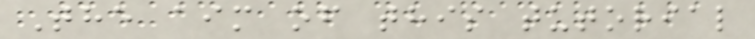The aim of this tutorial
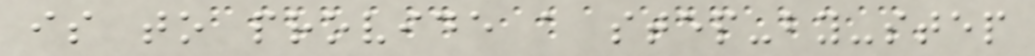is to provide a step-by-step
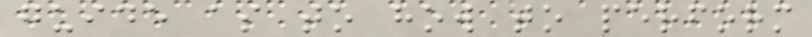guide as to how to perform
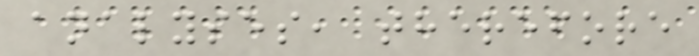analyses, therefore
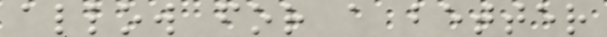allow for a better
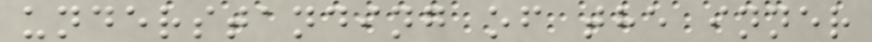understanding of the inner
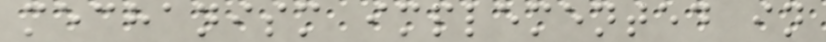mechanism implemented in
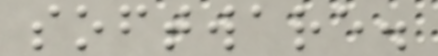software.
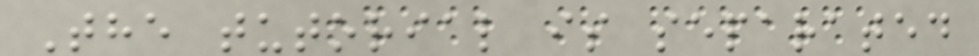The tutorial is separated
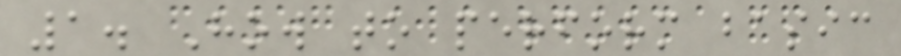1. How to perform basic
